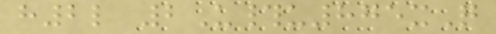h2l 2U#u875xQ
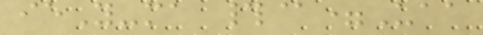ieY-ma #@=Uaa
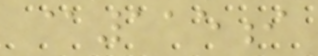@115i
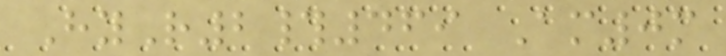HyR2#469 Am0m
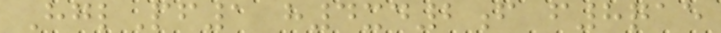HglPf1 h4xd2f f8qae
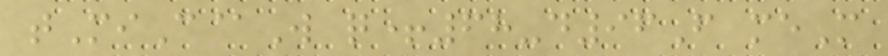tMiC@W q+68-d96F meM
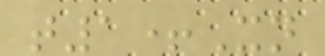t1+Xn
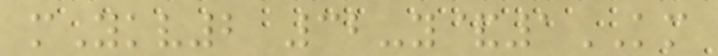mYkv2 32-y&1KM
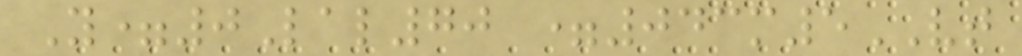Y=0Lal70 =043m5VT
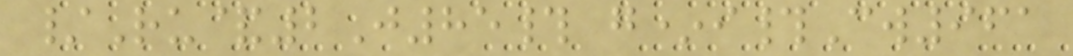/Ru&2J85# g*i#Cw961
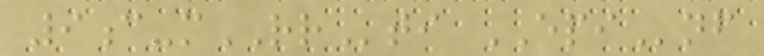9c-mRRti EPInf
